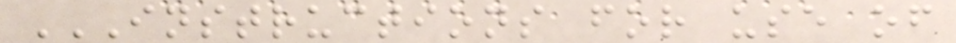INSTRUCTIONS FOR USE OF
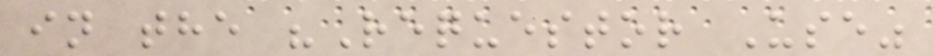in the "Requestor Use"
